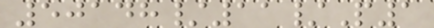50148/11/P1
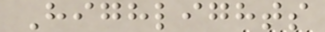Highlights
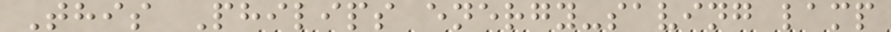This Philips energy-saving lamp
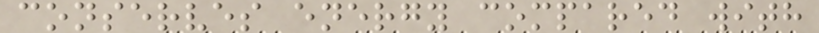conserves energy compared with
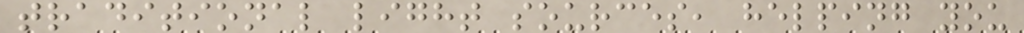traditional light sources, helping you
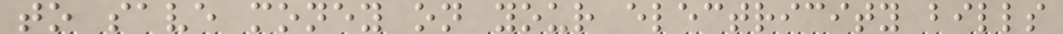to save money on your electricity bills
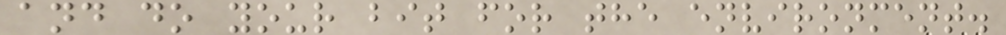and do your bit for the environment.
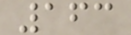163
